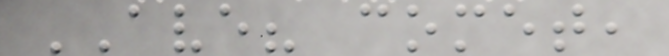AVE? comet,
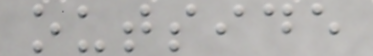outside
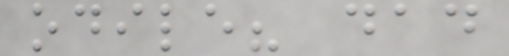odile? dad
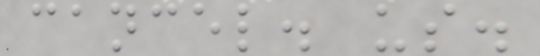cancel. us.
